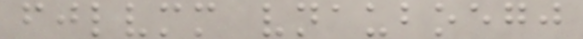fjlvmm vnauboegj
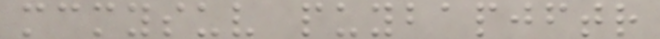mcmysuv puybapjftr
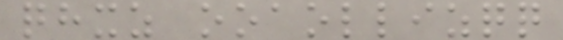qhxz ooaollizqq
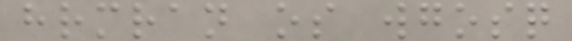hrmran os wgosq
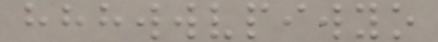hhhwwvpiwyo
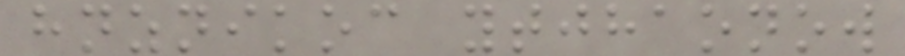hnznikoc ytjhaonow
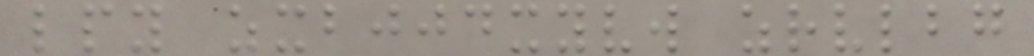lpy zxbjjdxyvw zrvlbg
